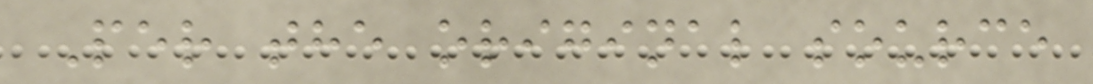Per the original source
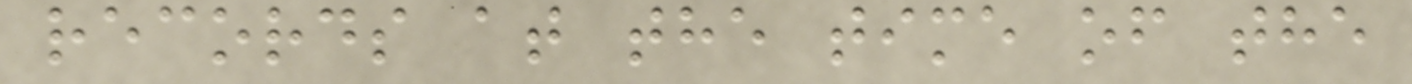records at the time of the
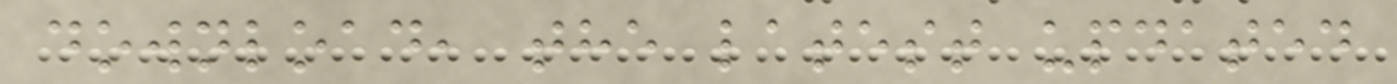download, the latest updated
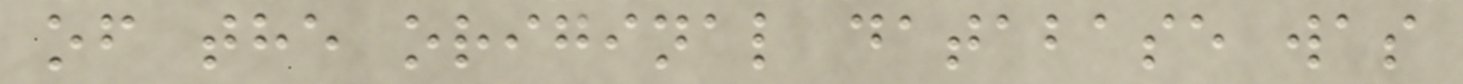of the original database was
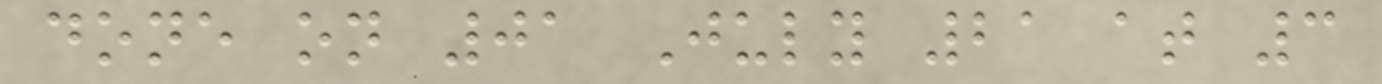done on 01 July 21 at 3
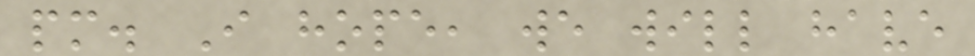pm. I hope, we will have
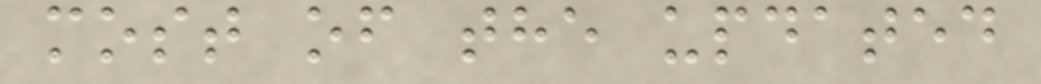most of the updated
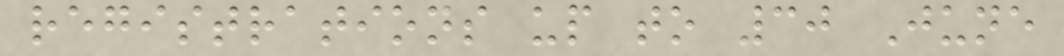registrations up to 30 June
